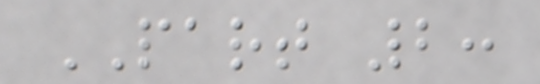PART 2:
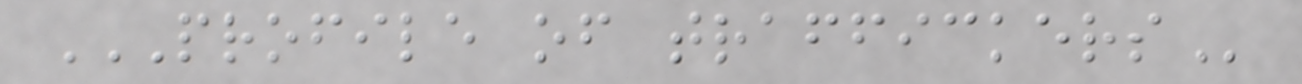PROFILE OF TRAFFICKERS
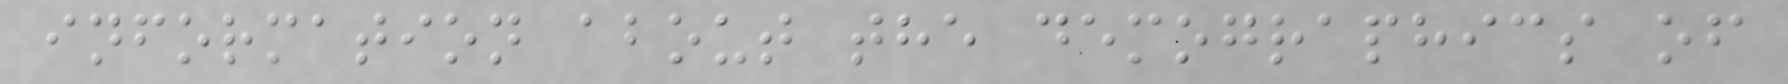information about the demographics of
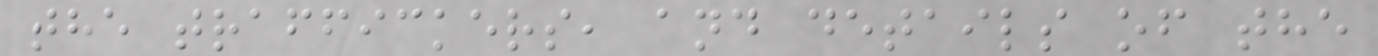the traffickers, and details of the
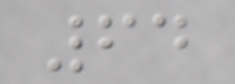64
